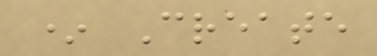* Create
